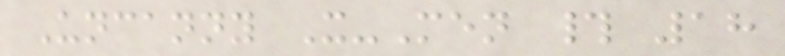Uncanny X-Men # 18
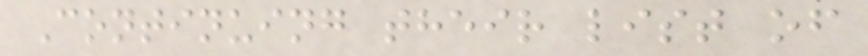Continuing their list of
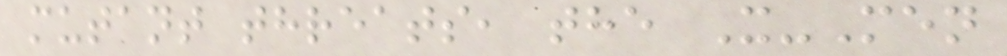mutant threats, the X-Men
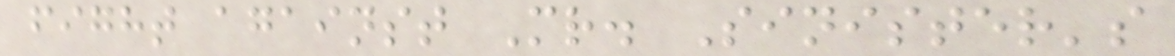fight against Mr. Sinister's
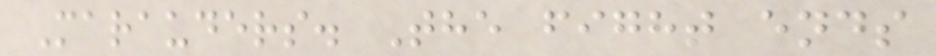Marauders. The fight ends
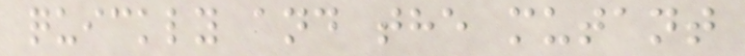quickly and the mutant
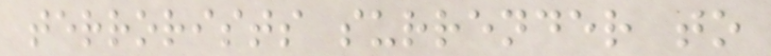terrorists surrender to
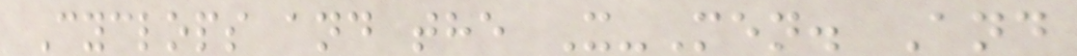Cyclops and the X-Men. And
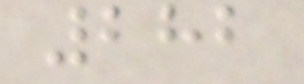282
